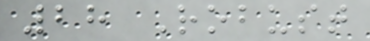28 Robust
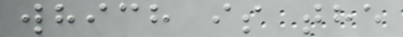which is the
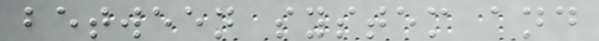between system and
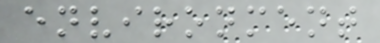environment
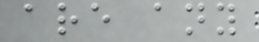are any
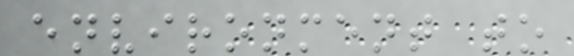environment to
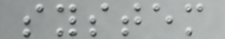system
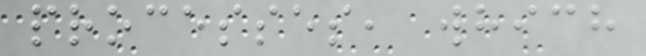processes, which
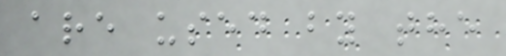are used by the
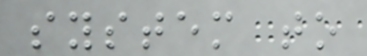system to
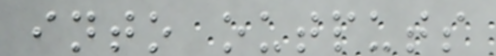into outputs
